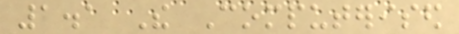1.1 The Computerised
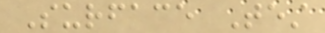Surface Test
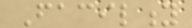Facility
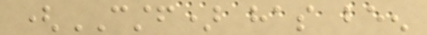(CSTF) has been
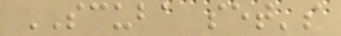SCUBA set's
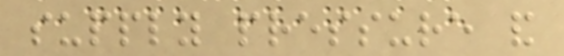supply pressure and
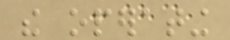the operating
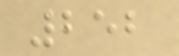252
